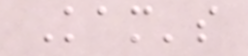Kam's
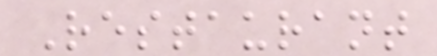Restaurant
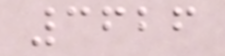3626
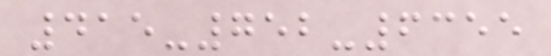415-752-6355
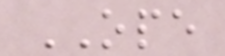OPE
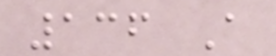136 A
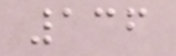136
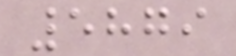5879
